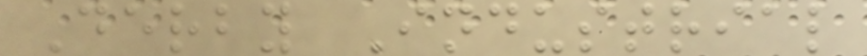Derby Industrial
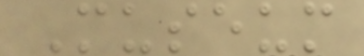Museum
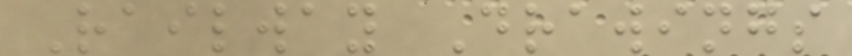Railway Drawings
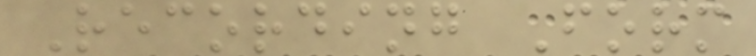Recording Form
